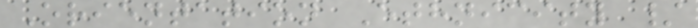Orientation Ethnicity /
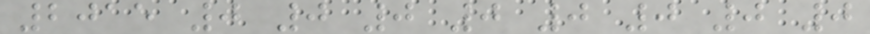2015 0 0 0 0 0 0 0 0
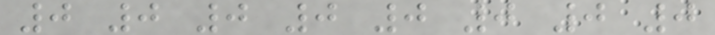0 0 0 0 0 0 0 0
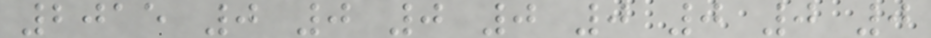2015 0 0 0 0 0 0 0 0
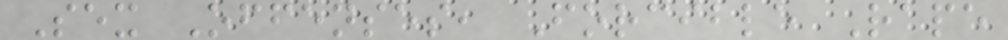Sex Offenses, Forcible Rape
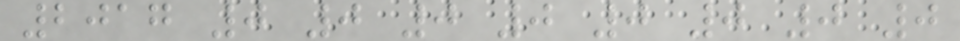2017 0 0 0 0 0 0 0 0
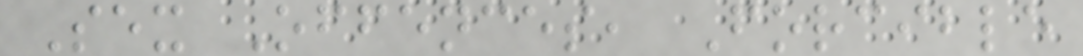Sex Offences, Forcible
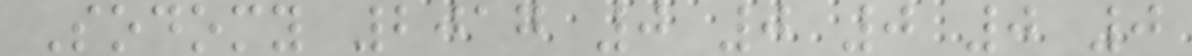Sodomy 2017 0 0 0 0 0
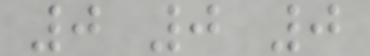0 0 0
